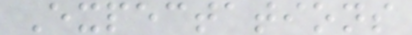Expectations
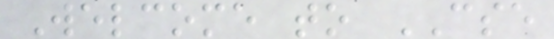Welcome to CSE
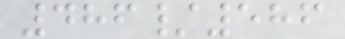486/586
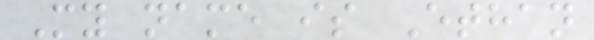My name is Ethan
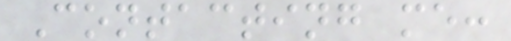Contacting me:
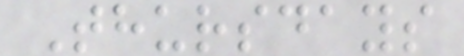Thursdays
